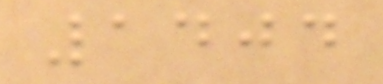1404
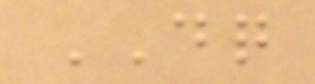DQ
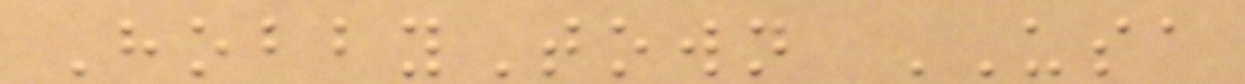HobbyTown USA
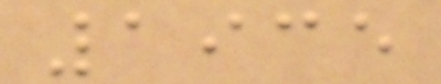1935
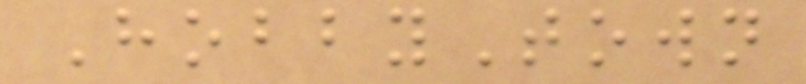HobbyTown
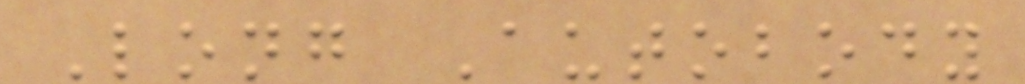Long Autobody
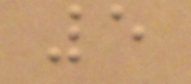5
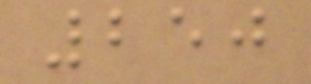250
